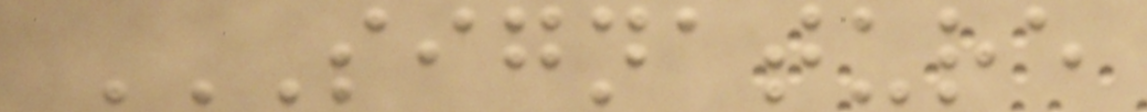SIGNATURE
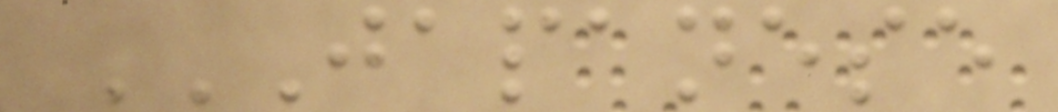JAPANESE
